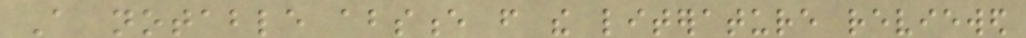A notable absence from the literature reviewed
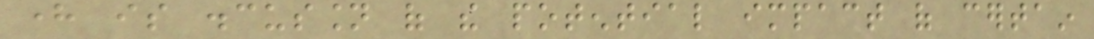here is discussion of the potential impact of certain
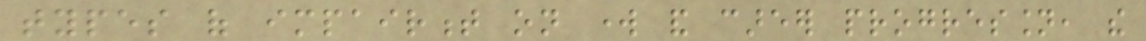types of impairment on work and career progression, the
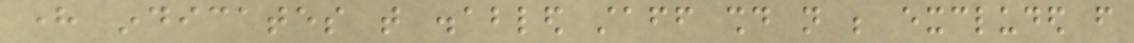here indicates that disabled staff should not be excluded from
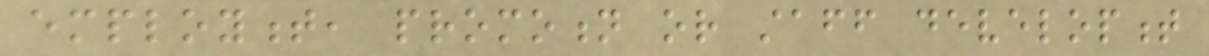employment, promotion or staff development
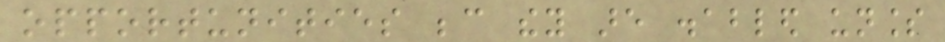opportunities because they are disabled unless
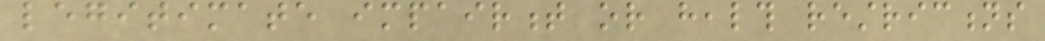legitimate impairment or health restrictions
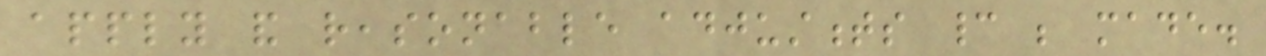apply and reasonable adjustments cannot be made.
